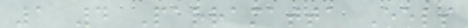1 4 Parramatta Eels
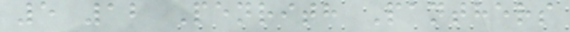5 12 Penrith Panthers
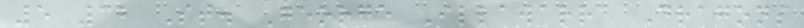5 32 St. George Illawarra Dragons
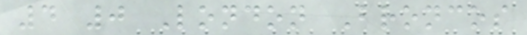4 0 London Broncos
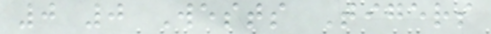0 0 Wests Tigers
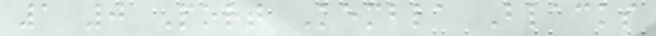1 0 Port Kembla Blacks
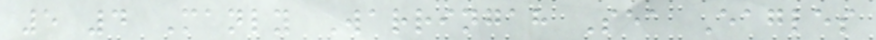5 4 Manly Warringah Sea Eagles
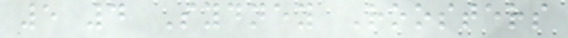5 4 Sydney Roosters
